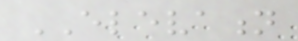ELEVATION
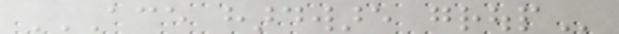ACE HARDWARE GROUP
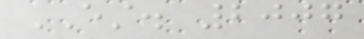EST. 2007
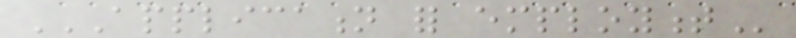APPLICATION FOR EMPLOYMENT
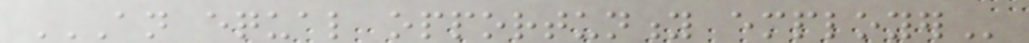AN EQUAL OPPORTUNITY EMPLOYER
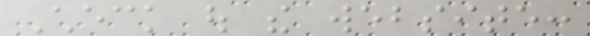Check out the website:
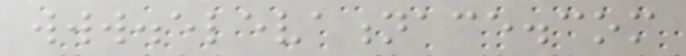www.elevationace.com
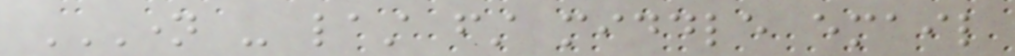NAME - LAST FIRST MIDDLE EMAIL
